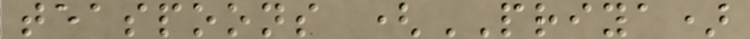teaspoons (PRIYA)
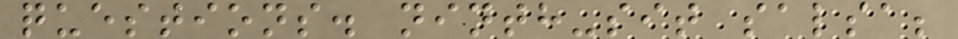questions. ninth-sit salsa;
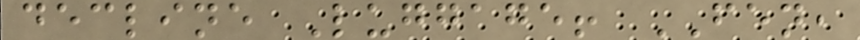decline Luggage! FEN,
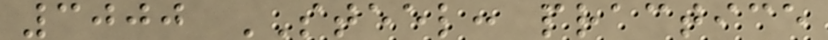3000 STEEL: practice
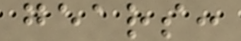gears:
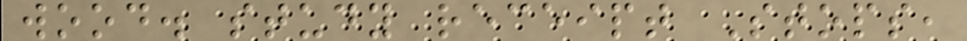wood. study receipt Stops,
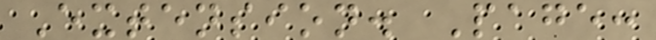Extension. Page:
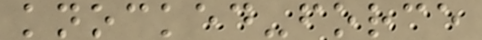knocked-force
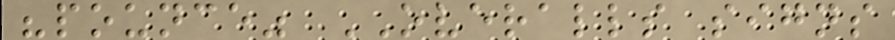"pounce" OVERALLS signs
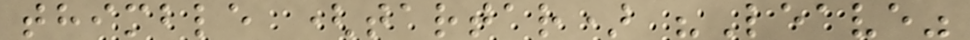thimble (tartar) "Leave"
